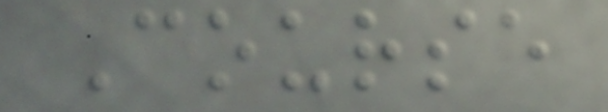Course
